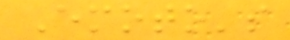Emoto's
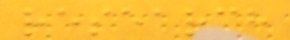research
